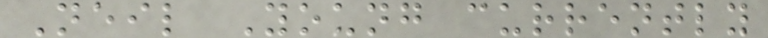Neil Young currently
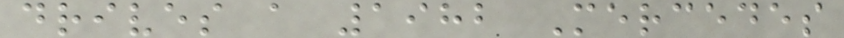drives a 1982 Mercedes
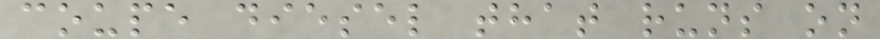coupe diesel that runs on
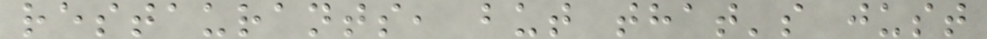restaurants, but that's just
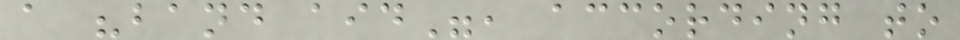a "band aid", according to
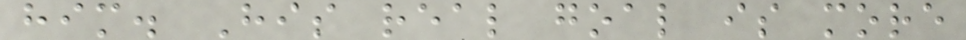him. His real goal is more
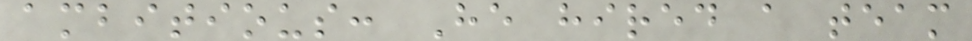ambitious: He hired a team
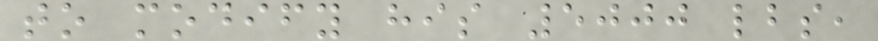to modify his 5000 lbs,
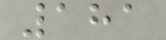181
